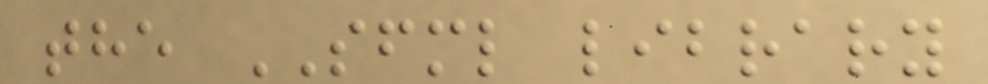the SFML library
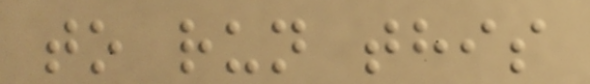to run this
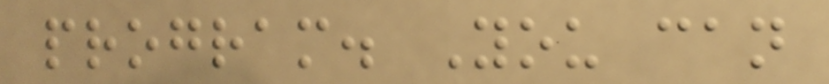program. You can
